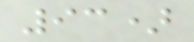93)
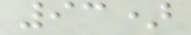93)
